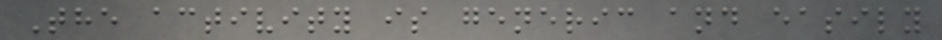The activity is generic and easily
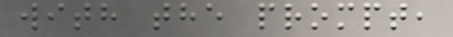with the prompt,
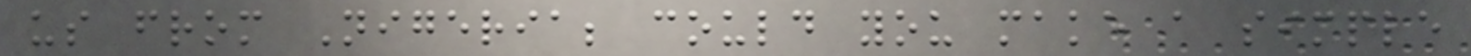us from Nigeria; could you make a simple
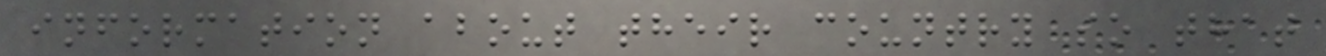information about their country so that
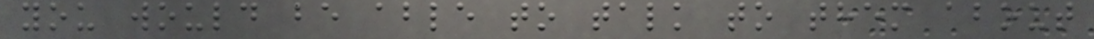you would be able to talk to them about
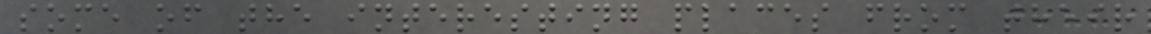some of the interesting places from their
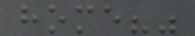home?"
